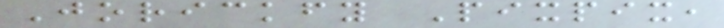Jorickfy Pixpix,
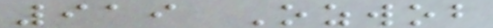919 Ozwob
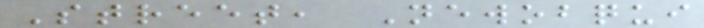Street, Newobqui
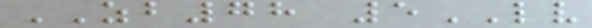ZB78 5LV
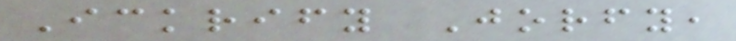Ickrify Jorfy,
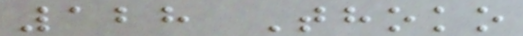128 Thoko
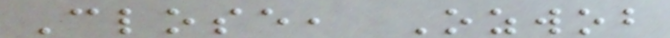Close, Ozwob
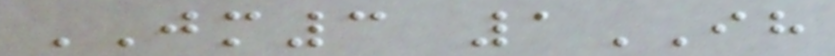JM3 1IH
